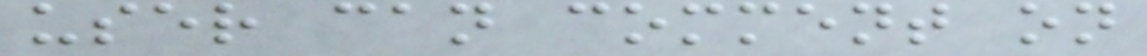user can comment on
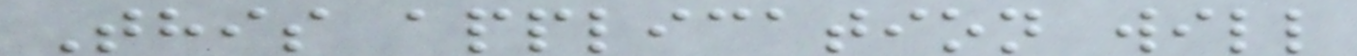This application will
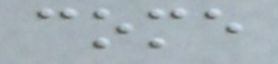come
